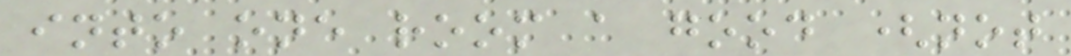into one room a good (not
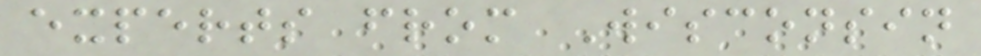experts from Wisconsin
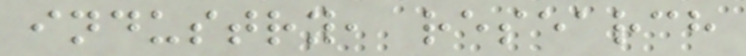industry, research
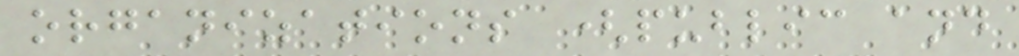organizations (public and
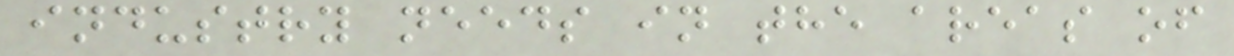industry needs in the areas of
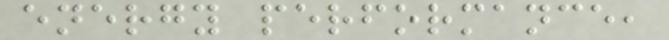energy performance,
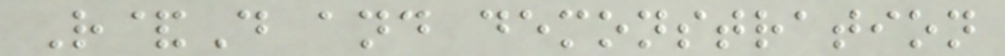R&D and demonstration
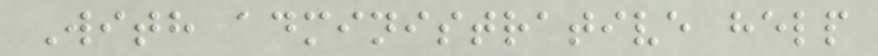With administrative help
